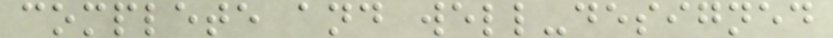complete and well-designed
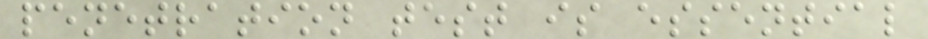penetration test is essential
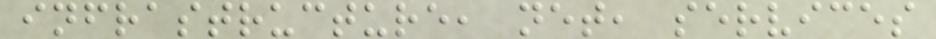infrastructure, net, services
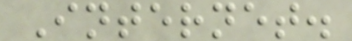Internet.
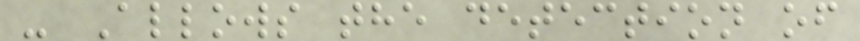- Allows the detection of
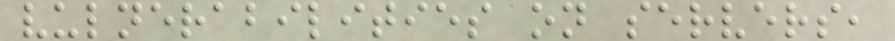vulnerabilities on servers,
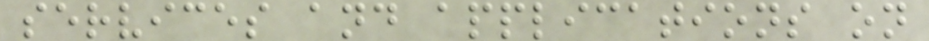services and applications on
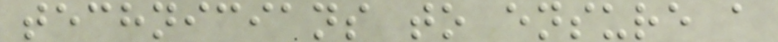technicians to ensure a
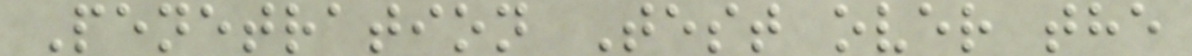Penetration Test over the
